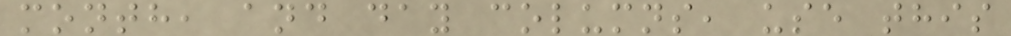month, and day columns, use this
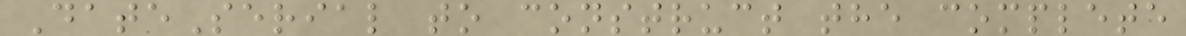DateSerial to construct the complete
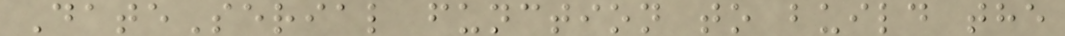DateSerial function to build the
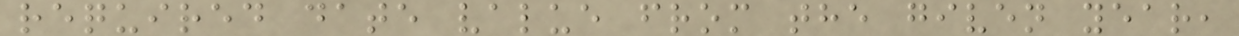required date value from the given year,
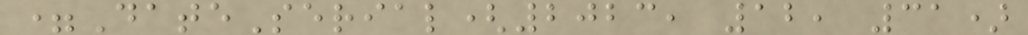=DateSerial(2023, 12, 31)
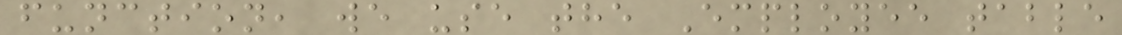function, we use the Employee table
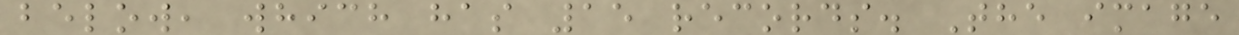below, which has 15 records. The image
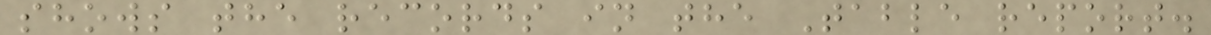shows the records in the Table report.
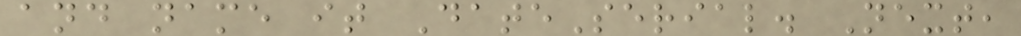and name it DateSerial. Next,
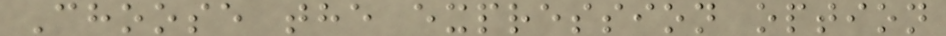Choose the expression option
